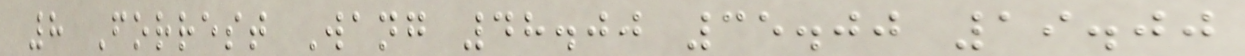8 Forrest Wang 48.00 35.00 19.00
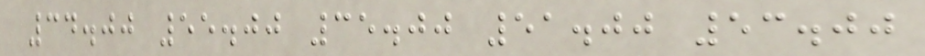34.00 55.00 35.00 51.00 53.00
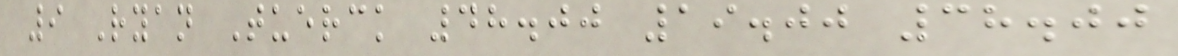9 Ryan Tuerck 48.00 19.00 38.00
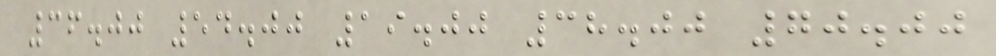36.00 54.00 19.00 38.00 70.00
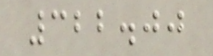322.00
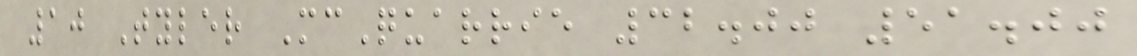10 Tyler McQuarrie 32.00 51.00
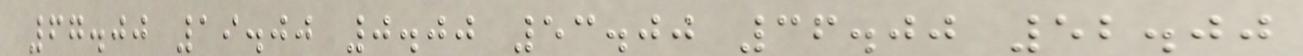67.00 19.00 0.00 53.00 36.00 52.00
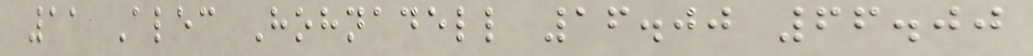11 Alec Hohnadell 16.00 66.00
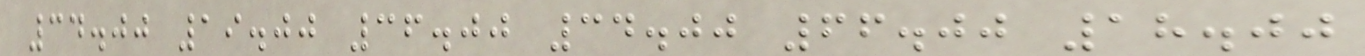34.00 19.00 36.00 34.00 66.00 18.00
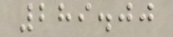289.00
